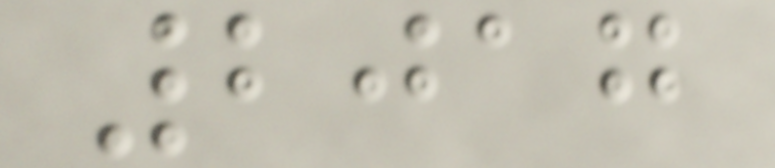2017
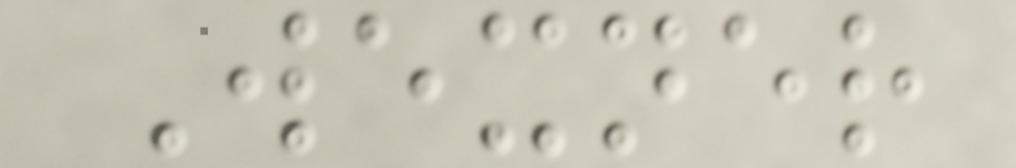Wexner
